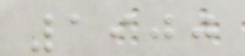1900
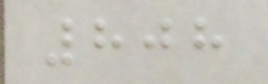808
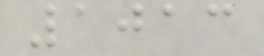1013
